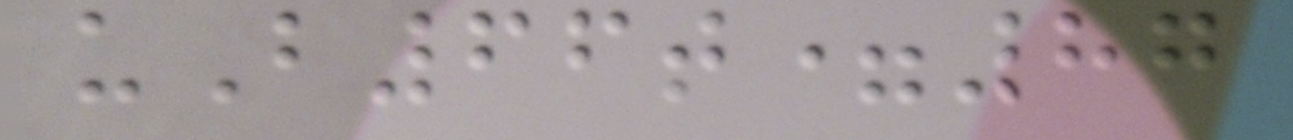uB66t=87
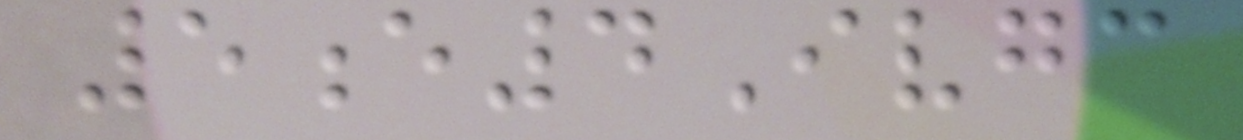5e4Ivgc
